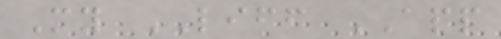My LIFF APP
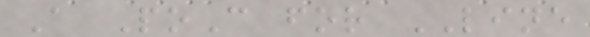A PoC for LINE
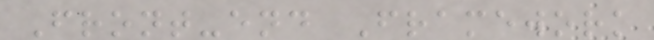Front-end Framework
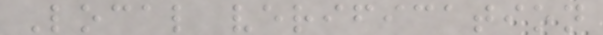Local verification
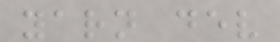yarn dev
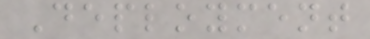Deployment
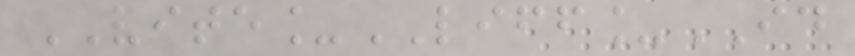VITE_LIFF_ID
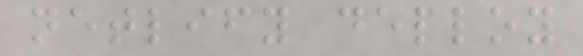netlify deploy
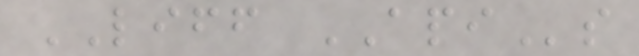LIFF APIs
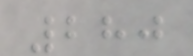280
